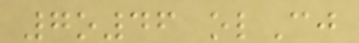7o46 olCj
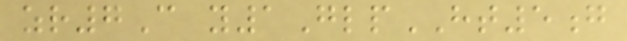zr7C y1GlpHT5g
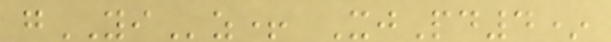gYIz+ XjPd4*
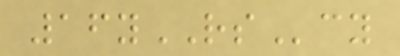16yRScy
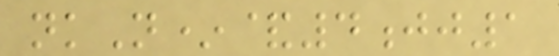nkN*&4jj1
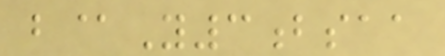b@Y3bsaa
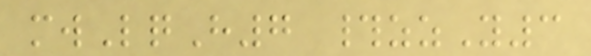mwLqH7 #zzY3
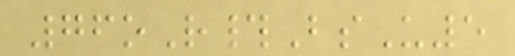76oR#BsU5
